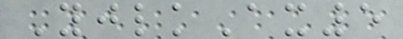YjlkAx5
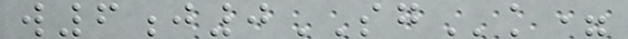w6j0SGk=
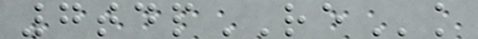7tdpREk
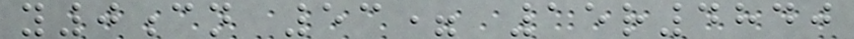y0cn 53= 15r4840
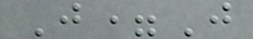J=J
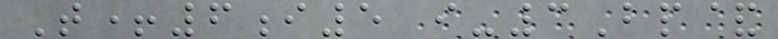T+6i5 i-3Bp&
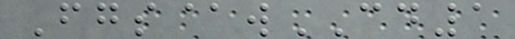Fgs@wCD1
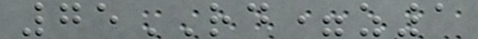75RD=z1
